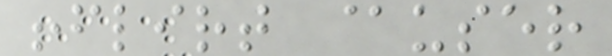!flirt @user
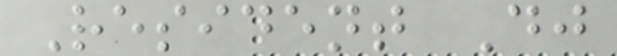Resident Dj
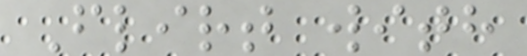Flirt with
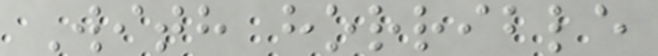With horrible
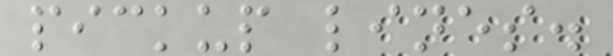pickup lines.
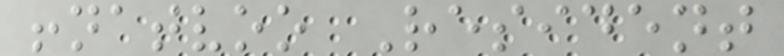!natvoo Resident
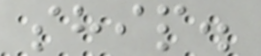ship.
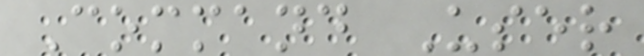Command User
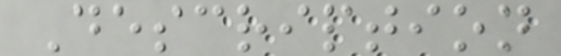Description
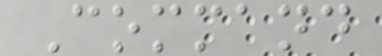Command
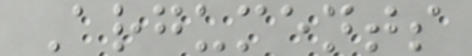Arguments
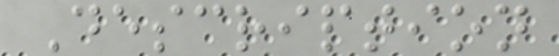Description
